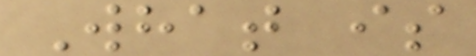What is
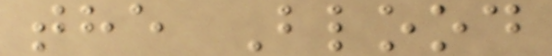the Blood
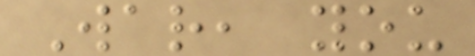War, you
